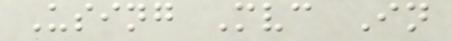Using Mvc In
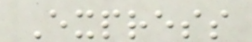Express
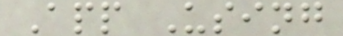App Using
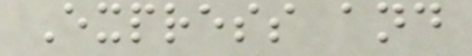Express and
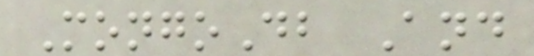MongoDb And
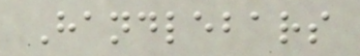Handlebars
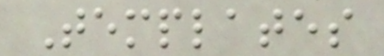Templates
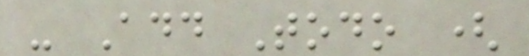- Add Todo (
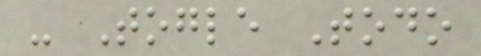- Togle Todo
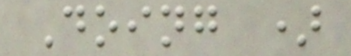Doing )
